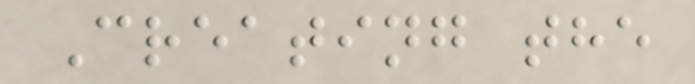Creating the
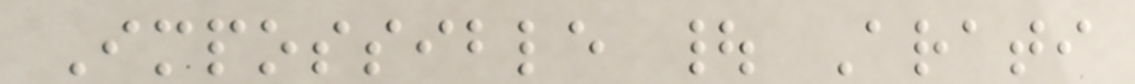Impossible | Arati
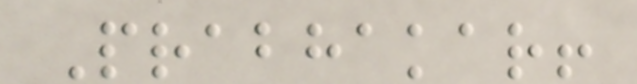Prabhakar!
